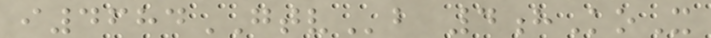i4684GTVb 4hKoX
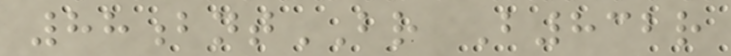88bntBR B832r
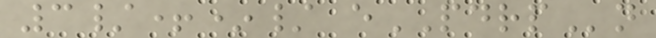3/+*/ ePDRPn
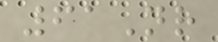61Nr
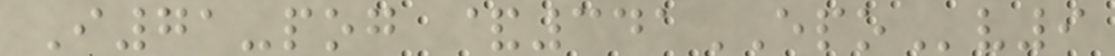I71-pog &341EPOv9
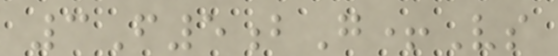3F5bG+Vs
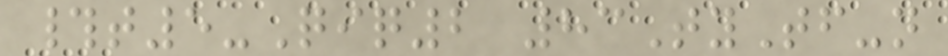#t5-Qiq2 83TyTf-n
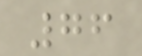76
